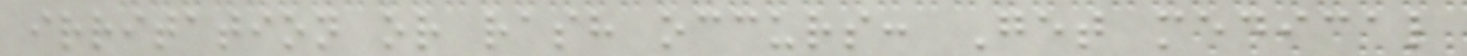irritation or rash occurs: Get medical
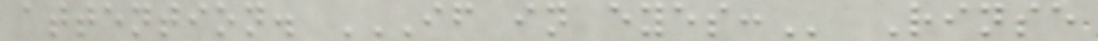attention. IF IN EYES: Rinse
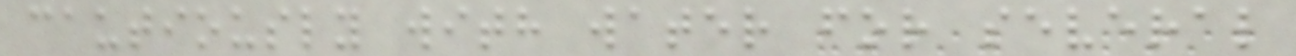cautiously with water for several
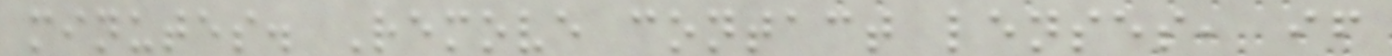minutes. Remove contact lenses, if
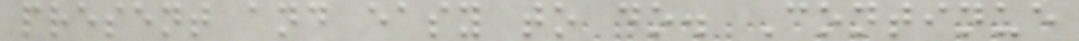present and easy to do. Continue
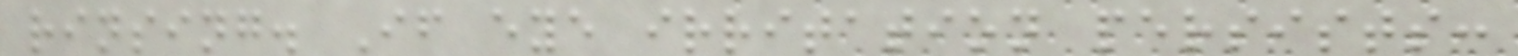rinsing. If eye irritation persists:
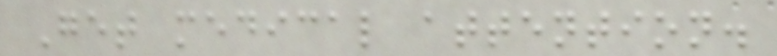Get medical attention.
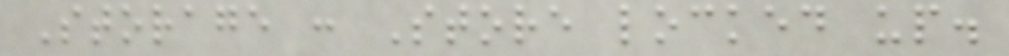Storage : Store locked up.
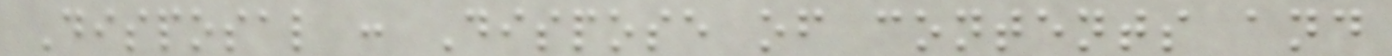Disposal : Dispose of contents and
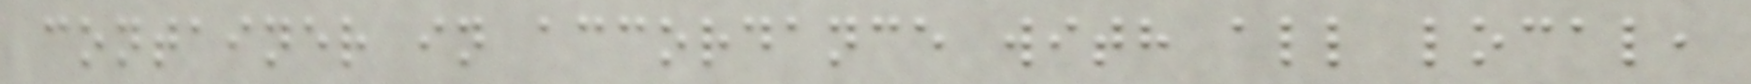container in accordance with all local,
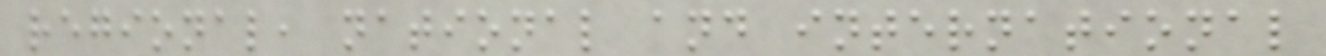regional, national and international
